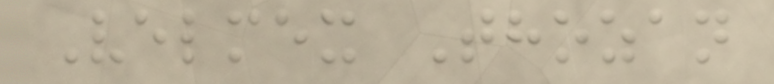Velmex Thozan
